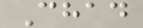Chad
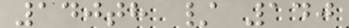140th / 140
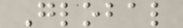Global
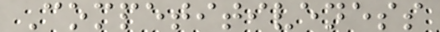Competitiveness
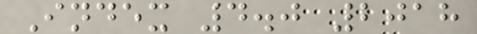Index 4.0 2018
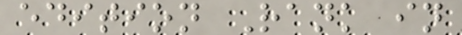edition Rank in
